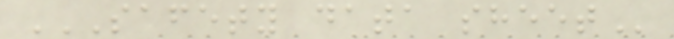SAFETY DATA SHEET
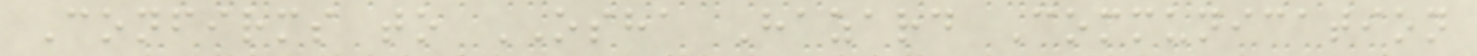Confirms to OSHA Hazard Communication
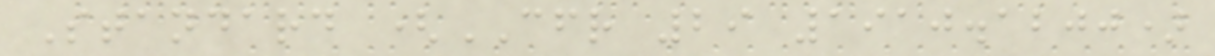Standard (CFR 29 1910.1200)
